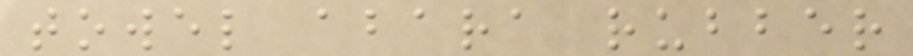towel abara rubber
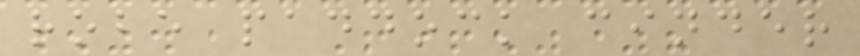robe paddock cinder
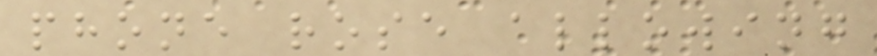phone rose allowing
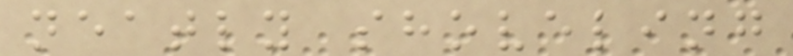neatly shoveling
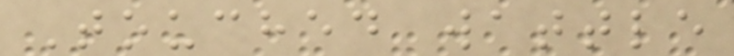Touched wattle
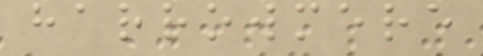harrowmere
